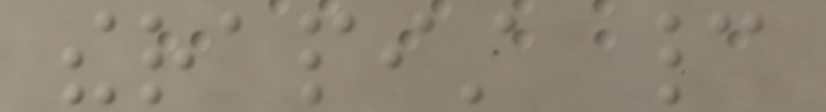therapist cannot
